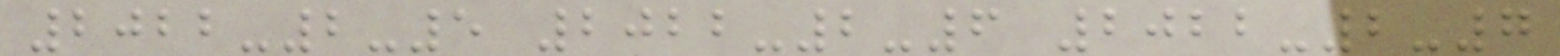2022-2-5 2022-2-6 2022-2-7
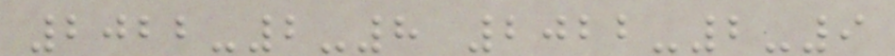2022-2-8 2022-2-9
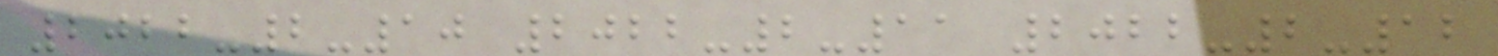2022-2-10 2022-2-11 2022-2-12
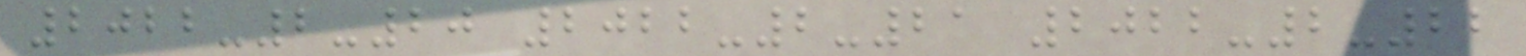2022-2-20 2022-2-21 2022-2-22
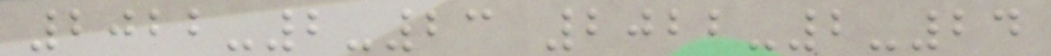2022-2-23 2022-2-24
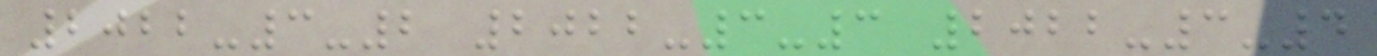2022-3-2 2022-3-3 2022-3-4
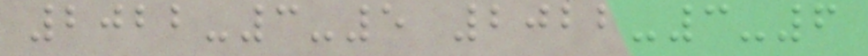2022-3-5 2022-3-6
